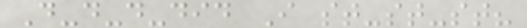D-d-d-did I st-st-st?
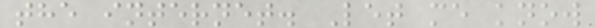the internet. Let me know
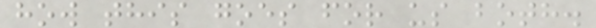how this goes for us both.
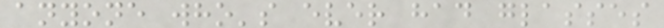anyone who's ever had glasses
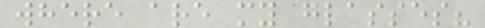where are my glasses?
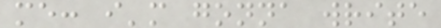me: i'm gonna write
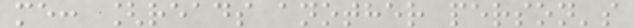me: [reads another person's
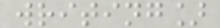writing]
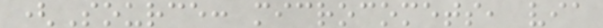(Source: microcomets, via
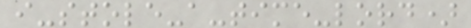i-stole-a-time-lord)
